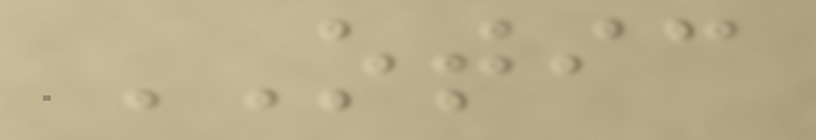OTIC
